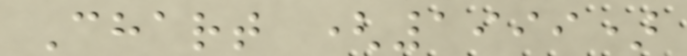Chart (1999)
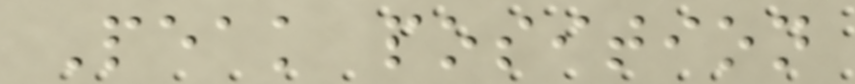Peak position
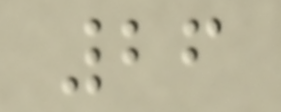26
